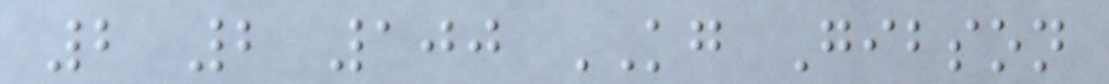2 2 100 KG Gibson
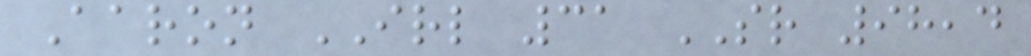Aaron IRL 31 SR 98,4
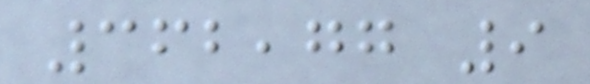362,77 9
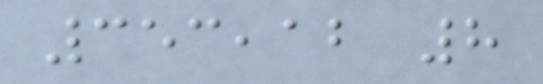353,12 8
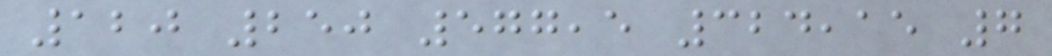120 250 577,5 324,15 7
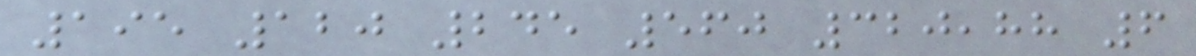195 120 245 560 320,88 6
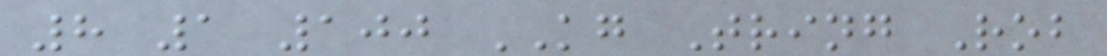8 1 100 KG Tring Rob
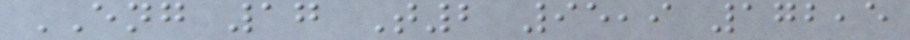ENG 17 T2 95,9 172,5
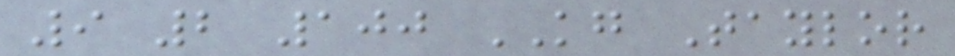9 2 100 KG Taylor
